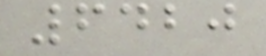6420
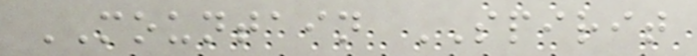MOUNTAIN SPIRIT
